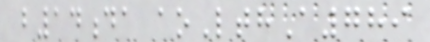b14da aoLthA789
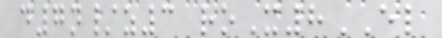d7n/z3 roX8EL
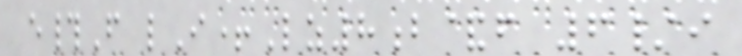e#F lI+Lz8b&f 6/i
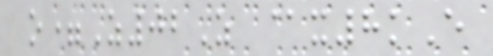o=Z02Z @x8kE
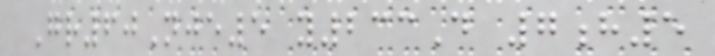Gr60Nje5 y233D 7h5
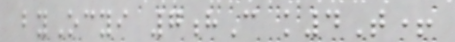byOcyi 7hC k4T+
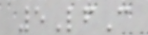5LfC
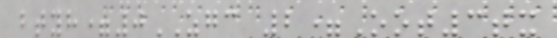btyh=0ZGC 2=Oot3tx
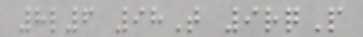8l6 98T 9rqP
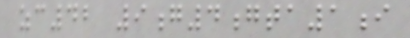zc42 9g4gta1i
